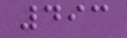493
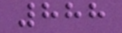888
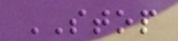STOP
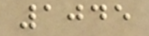1045
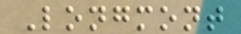Longmont
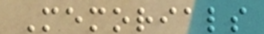Memorials
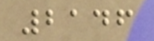2146
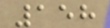158
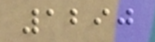1290
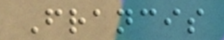Francis
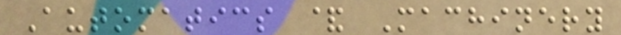Automatics & Machinery
